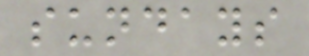sundays
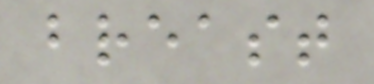breast
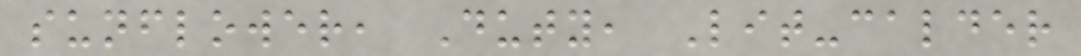sunflower, Duty, Lit-calder
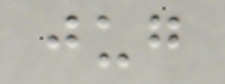jug
